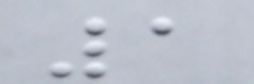1
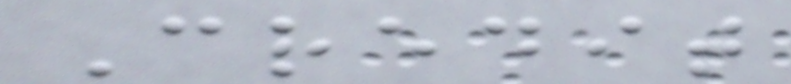Credit
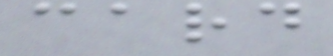card
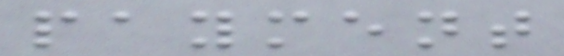payment
